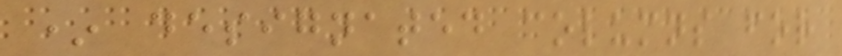* designated columns for
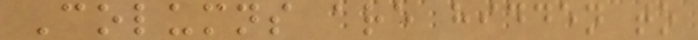Columns are hidden to
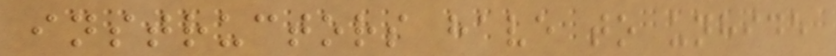instructors have to unhide
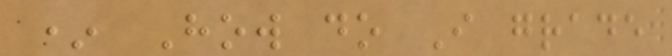* How do I grade
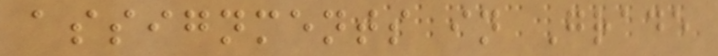assignments in Grade
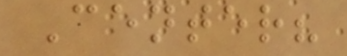Center?
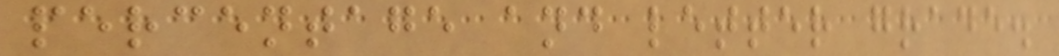percentage and letter grade.
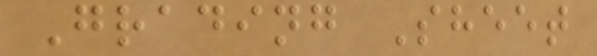Grading Sheet
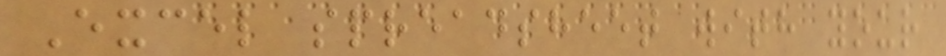Excel spreadsheet with your
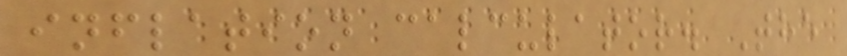inflation calculator. The
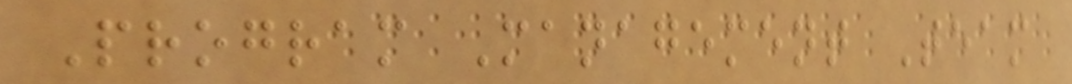Program Management Team
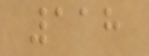118
